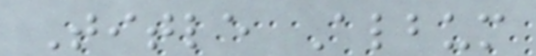Title Album
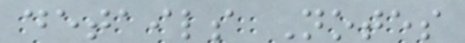details Notes
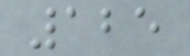125
